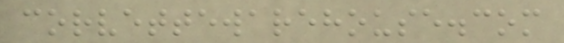corvettewarehouse.com
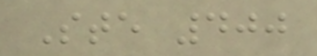Ste 400
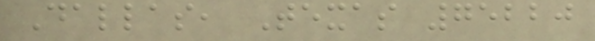Dallas, Texas 75220
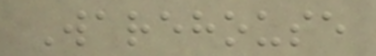Warehouse
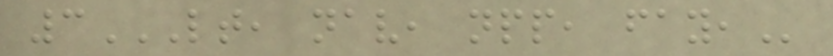3LT, NAV, NPP, FAY,
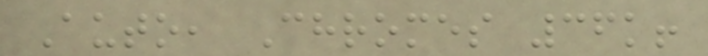Auto, Chromes 36k!
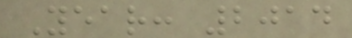Year: 2014
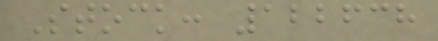Stock: 122638
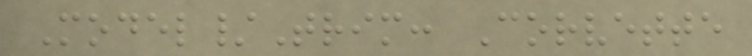Model/Trim: Corvette
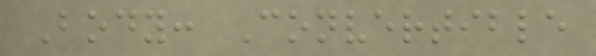Body: Convertible
